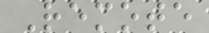Remote
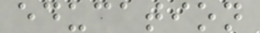education
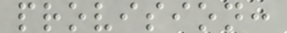provision:
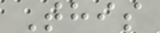This
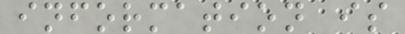information is
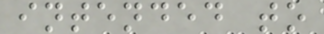intended to
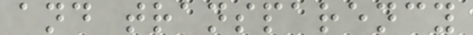and transparency
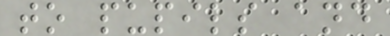to pupils and
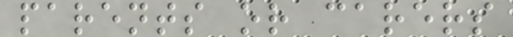parents or carers
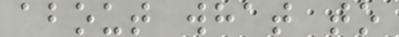about what to
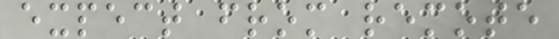expect from remote
